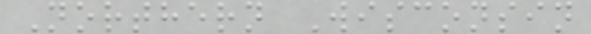Northern Wisconsin
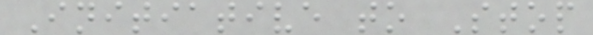Initiative to Stop
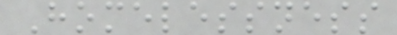Homelessness
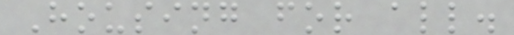Housing for all.
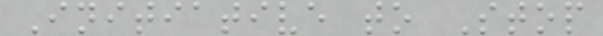Initiative to Stop
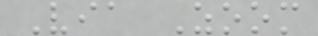Via Zoom
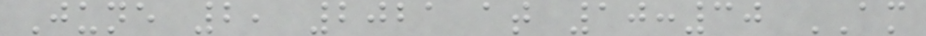June 2, 2021 at 10:30 AM
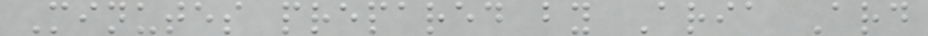Minutes prepared by Aria Ard
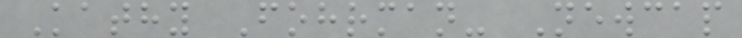Kathy Fohrman- Newcap
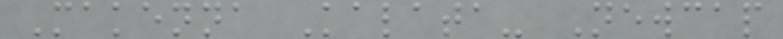Makenna Kalata- Newcap
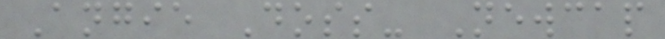Angie Doss- Newcap
